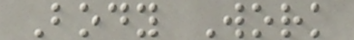Body Work
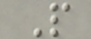P
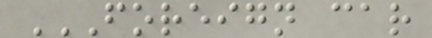FOREIGN CAR
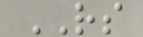RS
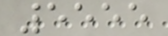5555
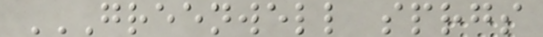GREENWELL SPRGS
